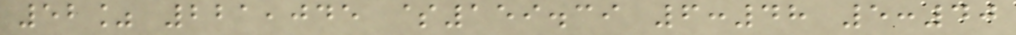52% 221,045 $159.39 6:48 5:40
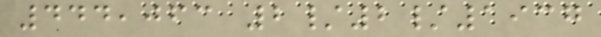444,063 2/2/1937
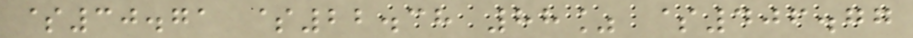$30.71 $22.38 88% $406.77
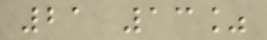21 13%
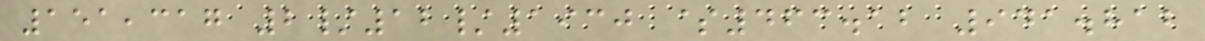151,317 2/12/1930 $463.12 941.812
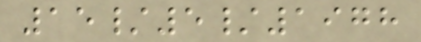15/5/1978
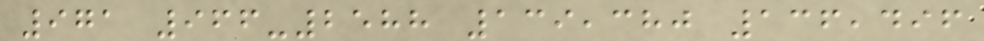971 966-2588 139,380 136,496
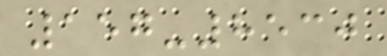157-8530
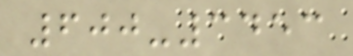600-3453
